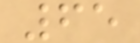65
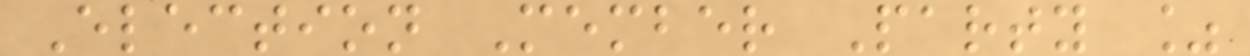Election Member Party %
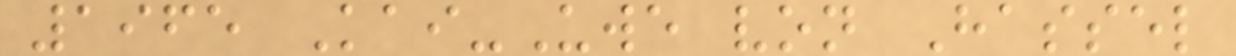1965 Kai-Uwe von Hassel
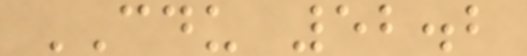CDU 52.2
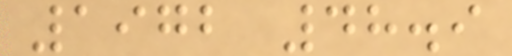1972 48.9
